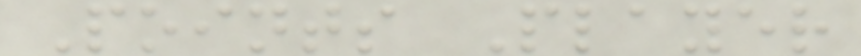Points Player
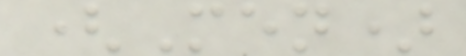(Men)
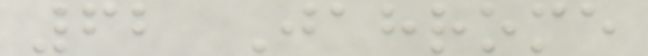62 Jahrome
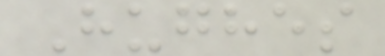Hughes
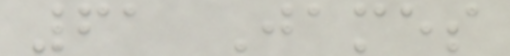61 James
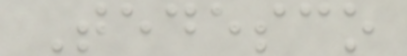Tedesco
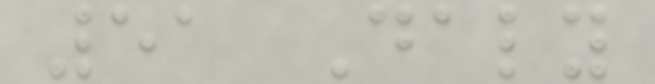51 Daly
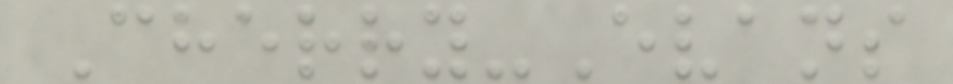Cherry-Evans
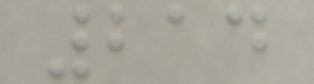214
